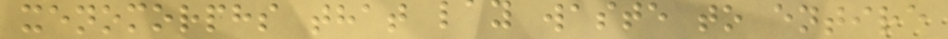xenomorphs that lay waste to entire
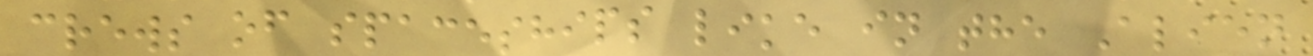crews of spaceships like in the Alien
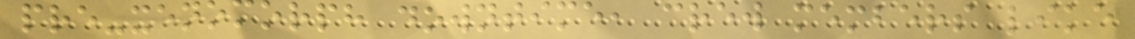pre-xenomorph downtime, crew members like
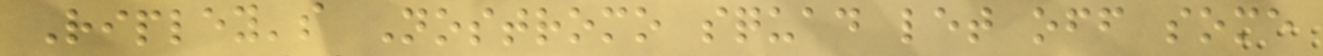Ripley's Nostromo squad let off some
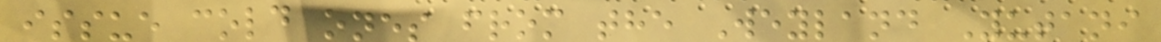issue cold ones from the Weyland Yutani
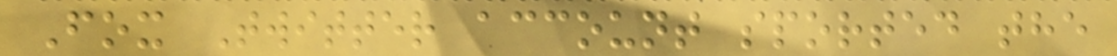Fox Twitter account sported the
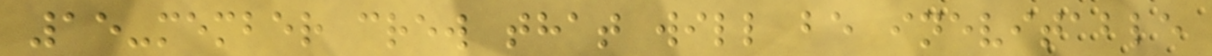15-member crew that will be inevitable
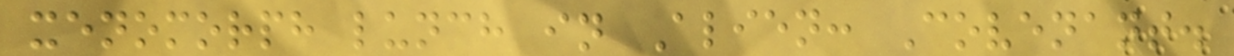xenomorph lunch in Alien: Covenant.
